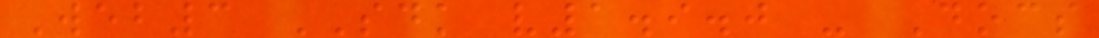Web3 SDK v1.9.0 - Docs
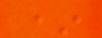*
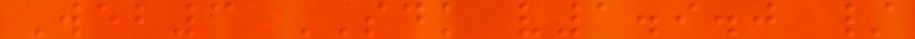Web3 SDK v1.9.0 /
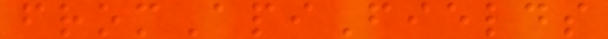fromApiFields
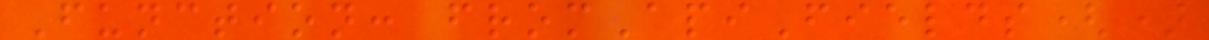Function: fromApiFields()
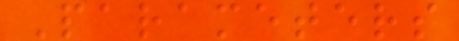Parameters
